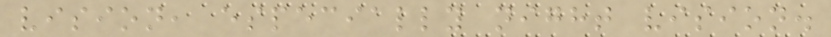vision, especially night vision.
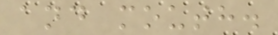and mouth.
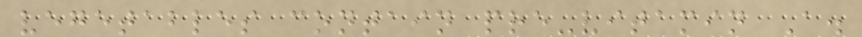vegetables contain pre-vitamin A.
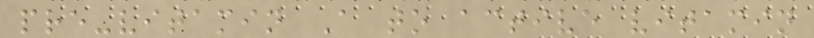pre-vitamin A to active vitamin
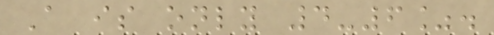A is only 4-6%.
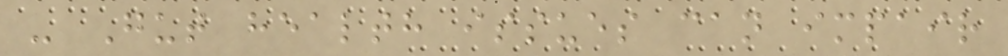- Gut health issues can impair
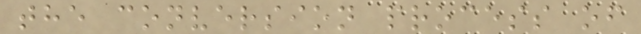the conversion process of
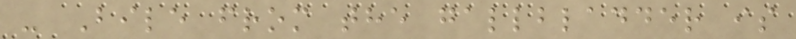- Bile from the gallbladder is
